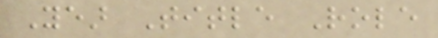Year Title Role
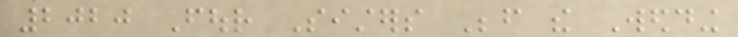2020 Four Sisters Before the Wedding
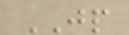JP
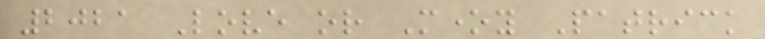2021 Love or Money Patrick
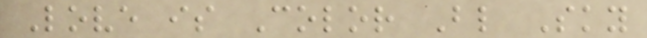Love is Color Blind Sky
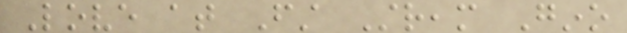Love at First Stream Gino
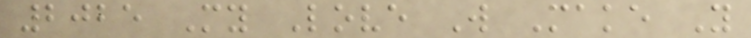2025 My Love Will Make You
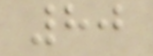80
